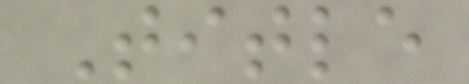Title
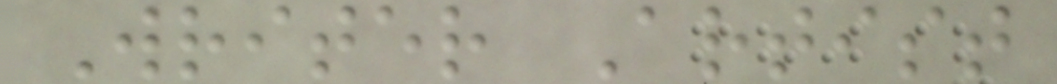Writer Artist
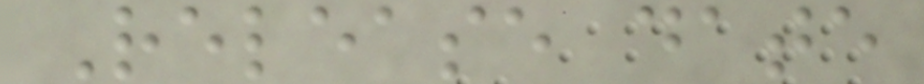Release date
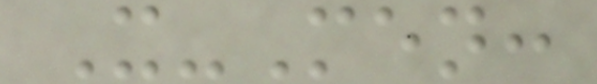X-Men:
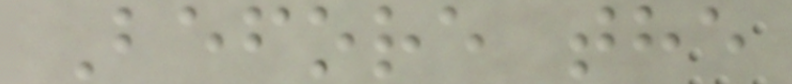Before the
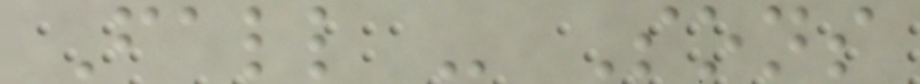Fall - Sons
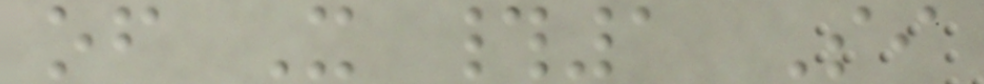of X #1 Si
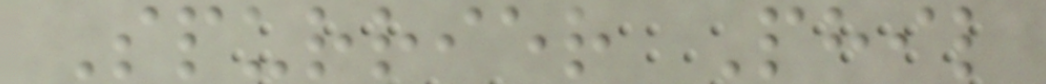Spurrier Phil
